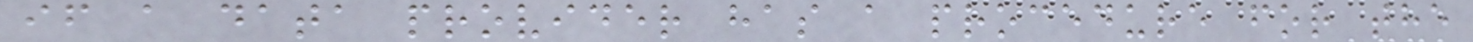if a data provider has a procedure for the
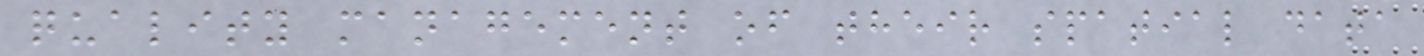quality management of their spatial data
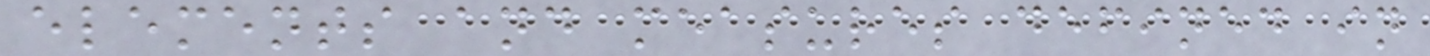elements and measures defined in
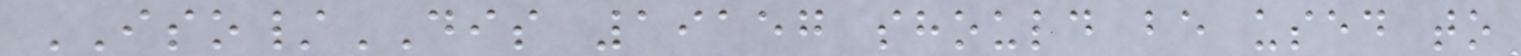ISO/DIS 19157 should be used to
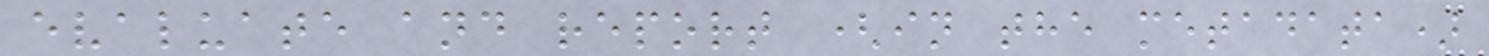evaluate and report (in the metadata)
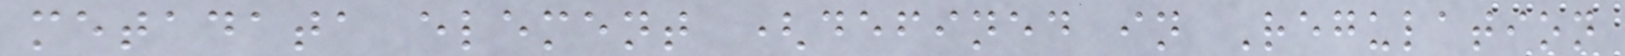metadata element (defined in Regulation
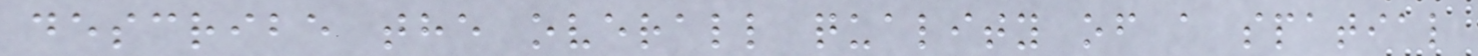describe the overall quality of a spatial
